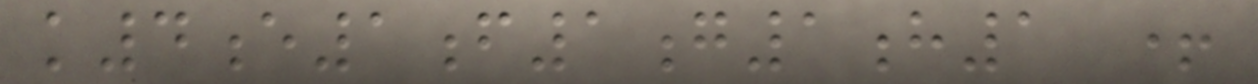k4e1f1g1h1 +
